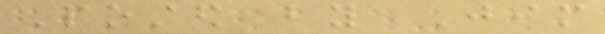Posted by Jim
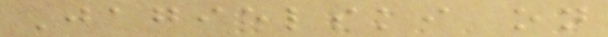Jagielski on
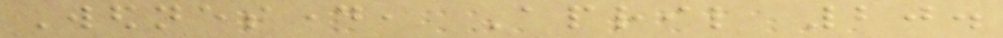Wednesday, April 20.
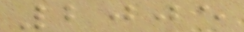2005
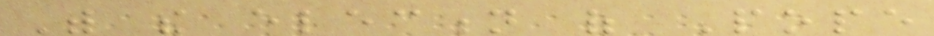With the election of Pope
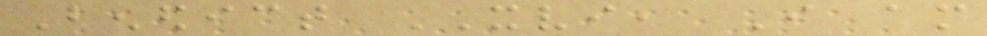Benedict XVI, I am
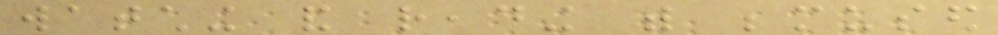watching and reading with bemused
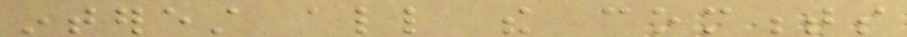interest all the comments
